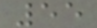55
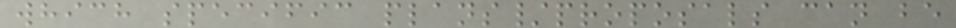which specific plans/proposals can be
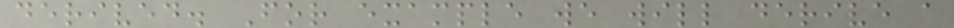derived. For example we will derive a
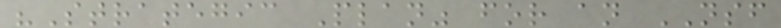"Strategic Plan" for an NSF
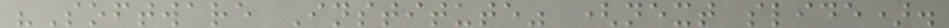"Software Institute" (next slide).
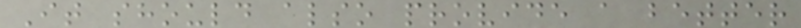It should also provide a better
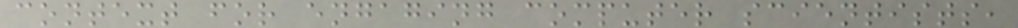context for engaging computer scientists,
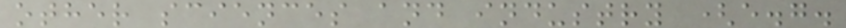other sciences and industry (e.g.
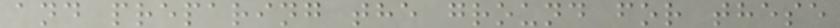and preparing the ground for these
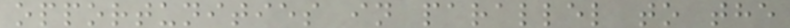opportunities in parallel to the
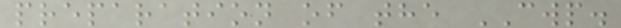preparation of the CWP.
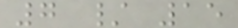7 / 15
